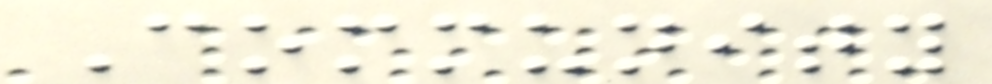Community
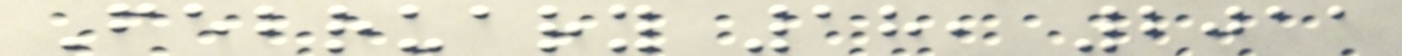February 18, 2011
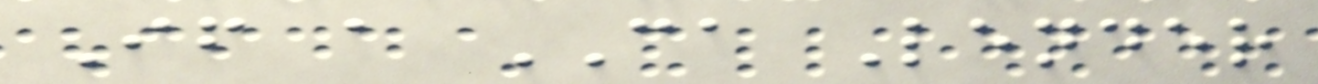If a CA Lender
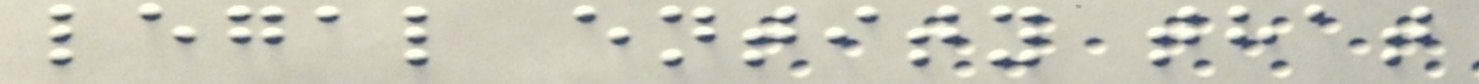legal entity that
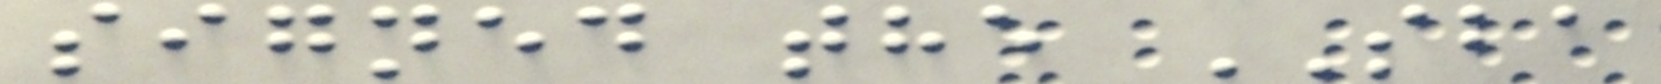signed the SBA
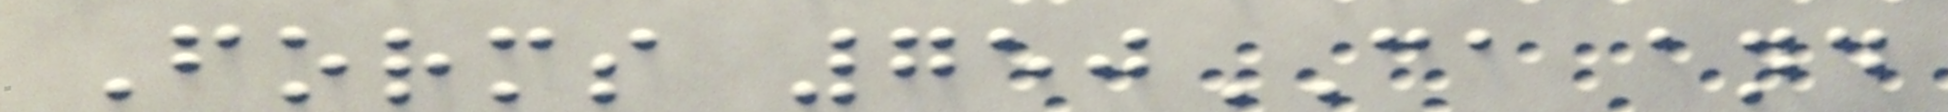Forms 750CA and
